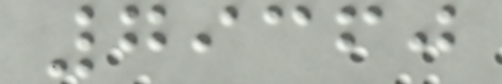79360
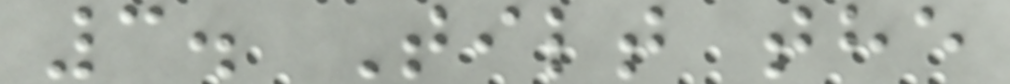3. Tilt the
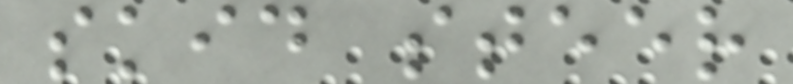skid steer
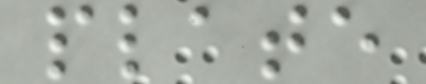plate
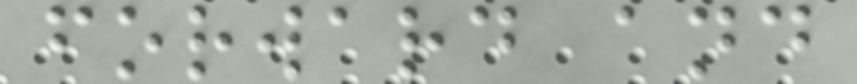forward and
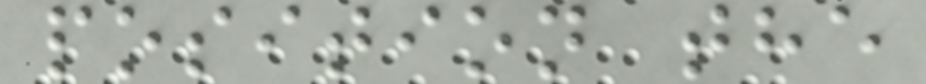position the
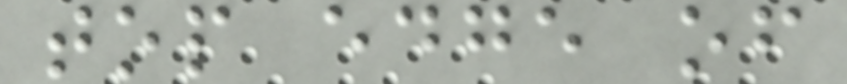top edge of
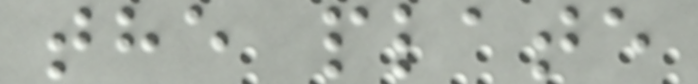the plate
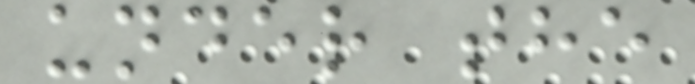under the
